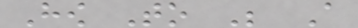How To Be A
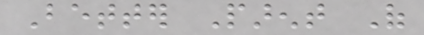Better Parent Of
